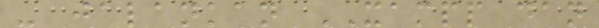- jalankan XAMPP dan
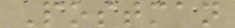Postman
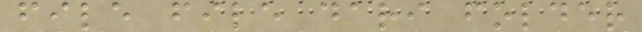file file dari folder
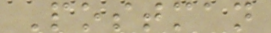Postman
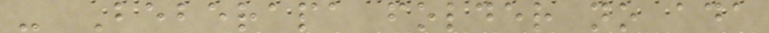- Beberapa folder no ada
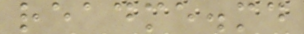readme.md
